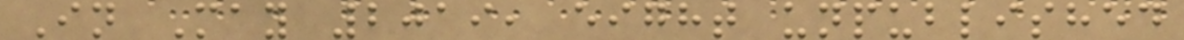In May 2019, eight unpublished
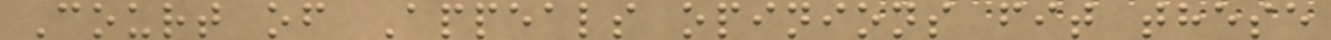Court of Appeals opinions fit these
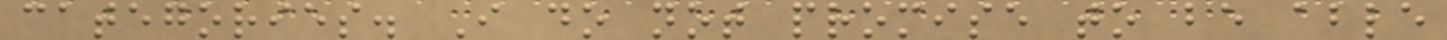categories. I do not promise to be able
